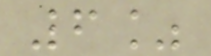6%
